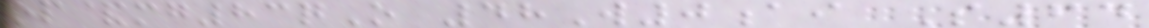op&mg83qO 48W0ai S64
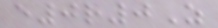e0r0Z
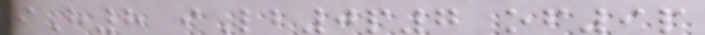iH8 iLb0p7 of9p
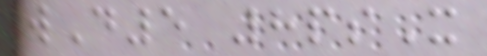wD5 8psX
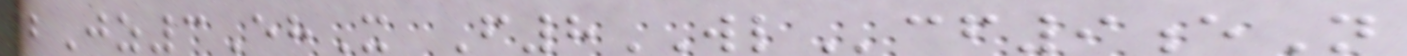bJz3EhX F8WLcf9eN
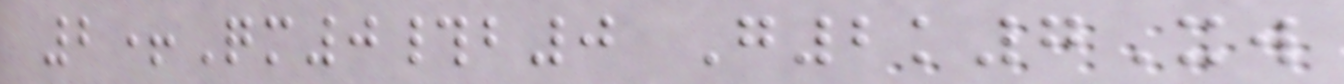2+Qm0#b0 G2k7Xw
